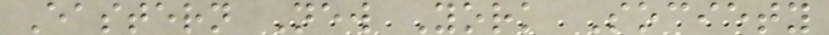Eastern New York Society
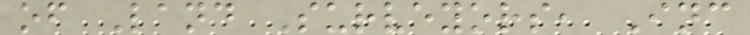of Land Surveyors, Inc
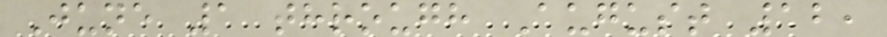June 1 through August 12,
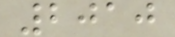2010
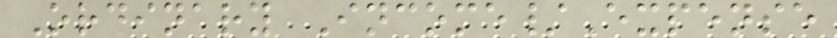Ordinary Income/Expense
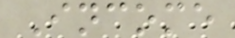Income
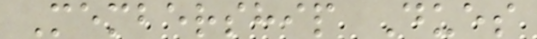Membership Dues
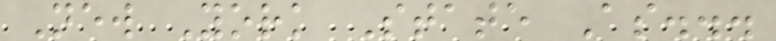New York State As...
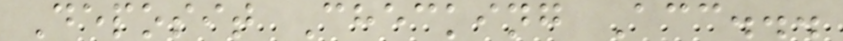Deposit Checking Acc...
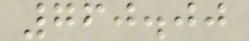760.00
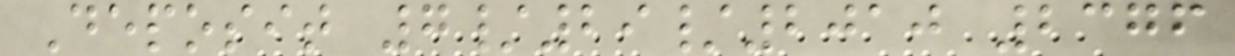Deposit 7/29/2010 2376
